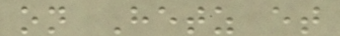on Hetz et
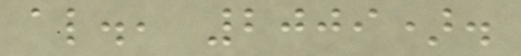al., 2009).
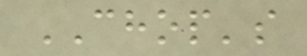CHOP's
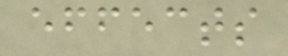effects
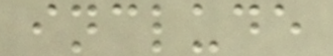include
